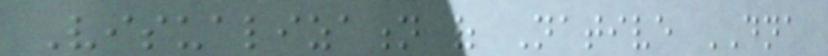Visualization of Native DNA
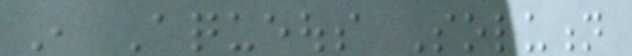in Aqueous Solution
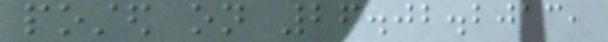posted on 26.02.2013,
